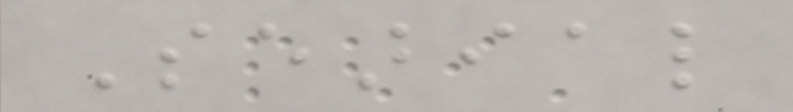Searial
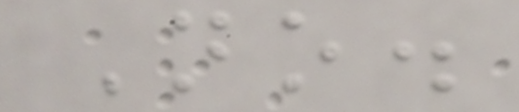No.
